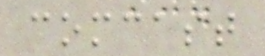comcast
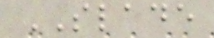SLADE
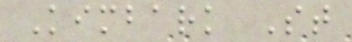Kimbark St
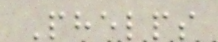Phelps
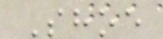Shoe
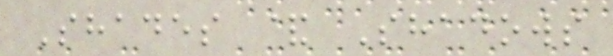Shades & Shadows
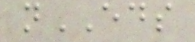nEDS
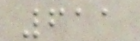611
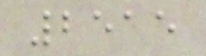2515
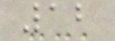12
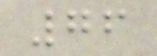76
